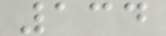134
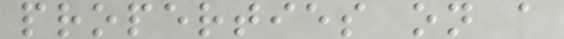properties on a
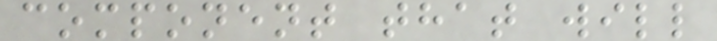component that will
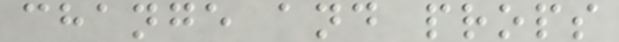change and props
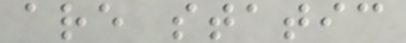are static
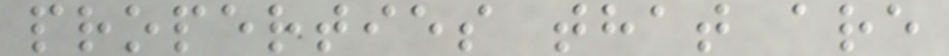properties that are
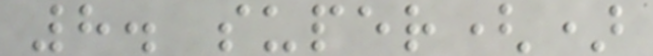8. super()
